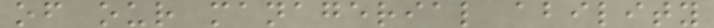of our managerial ability
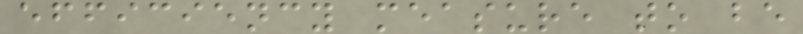efficiency measure to be
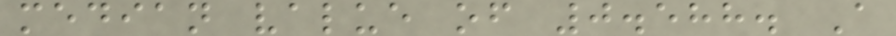median value of 0.588. A
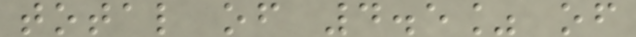total of 4.5% of
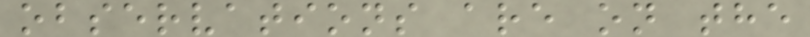observations are on the
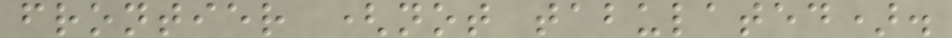frontier (not tabulated).
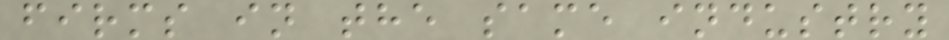firms in the same industry
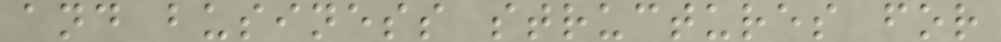and business structures for
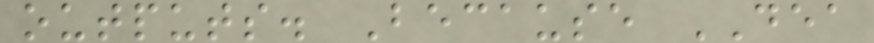outputs. Because DEA
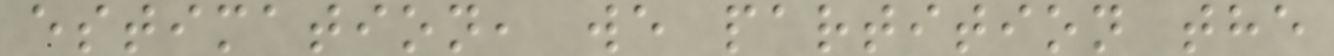estimation, we partition the
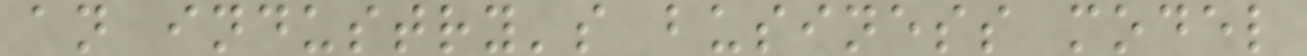an industry's business model
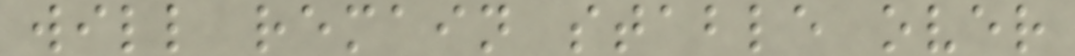will remain stable over
